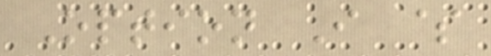Option I $
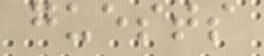guests
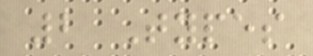2 Types
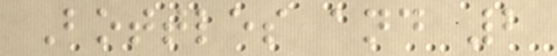Bottles and 2
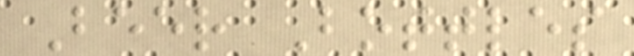Beer Bottles
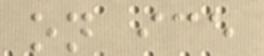on ice
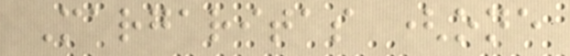Margaritas (one
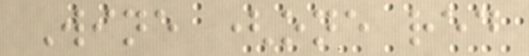Wine (one red
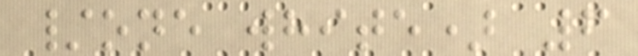/one white) 6
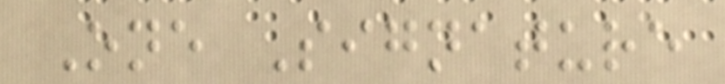One Signature
